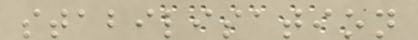stabilisation
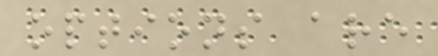options are
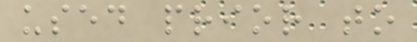used prior to
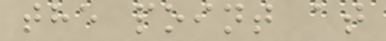the point at
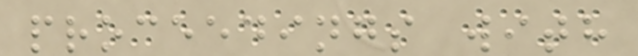proceedings with
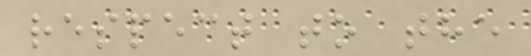respect to the
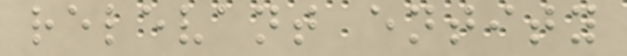relevant entity
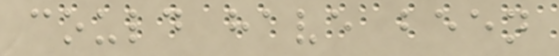could have been
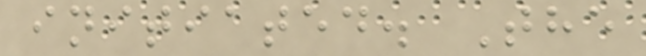initiated. The
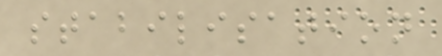stabilisation
